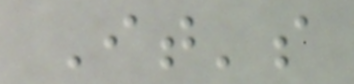It's
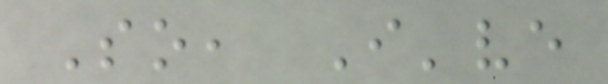So, I've
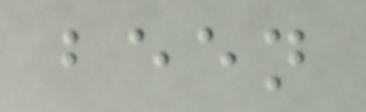been
